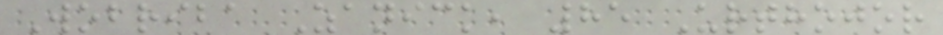Wobriba Zanick, 85 Urthojor
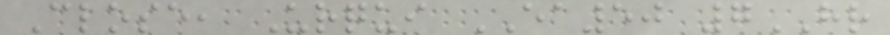Close, Urqui EA50 7HR
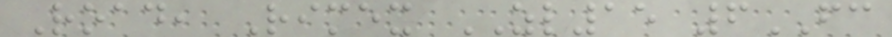Road, Rimex ZL15 6FC
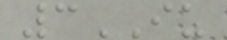3IU
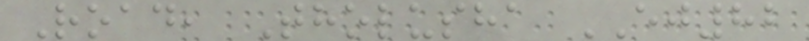Road, Tholusha EJ82
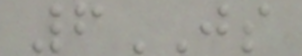6JS
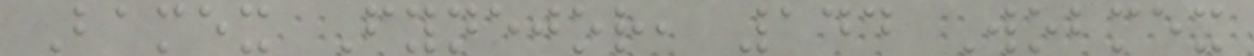Bamex Fynejor, 144 Wobmex
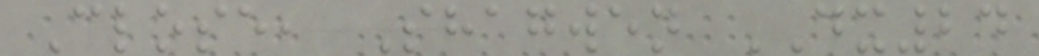Close, Shagwen DX24
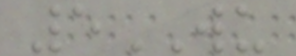5WU
